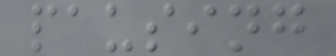pausing
